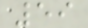59
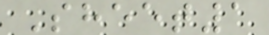Sheet1
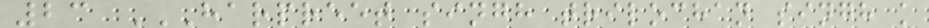23 HARPREET SINGH TRILOCHAN SINGH K
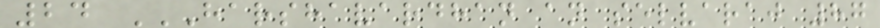24 HARSHAVARDHAN AN SELVARAJ 87
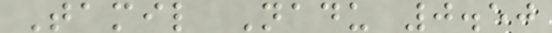Tamil Nadu 0.50
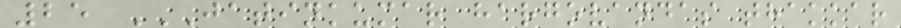25 JATINKUMAR HARGOVANDAS THAKKAR
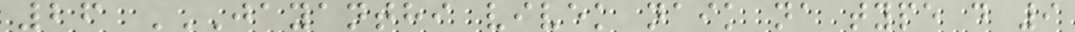26 JAYANTHI VIVEK NAIK NA TYPE D 9
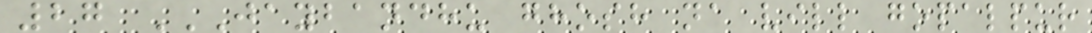27 JAYBANDHU GHOSH NA VILL GOPALPUR
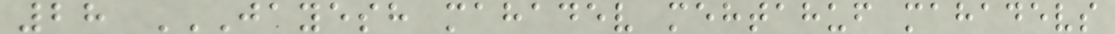28 JAYESH MAHADEV MEHTAHUF MAHADEVS
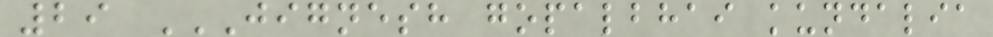29 JIGNESH GOPALBHAI KUNDALIA
